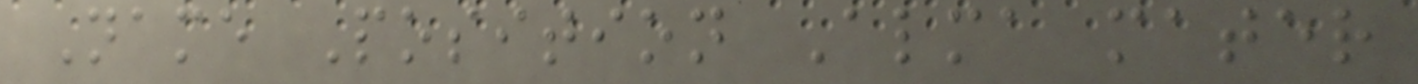Name Position Alma mater
